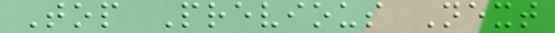Top Previous Next
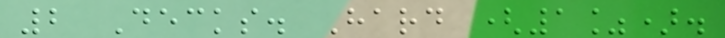2 Decks. Hard (1%).
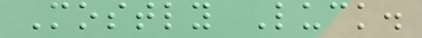Mostly Luck.
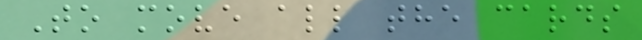To move all the cards
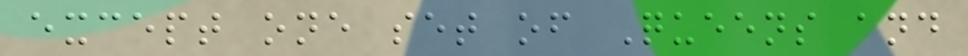except one set of Queens and
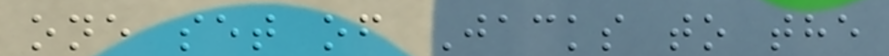one set of Jacks to the
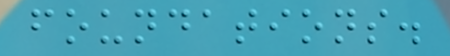foundations.
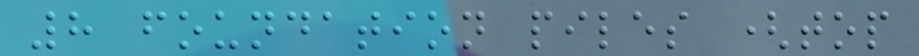8 foundation piles (top
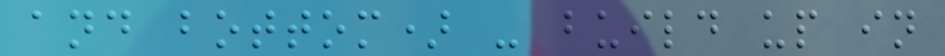and bottom) - build up in
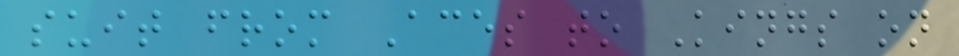suit from Aces to Kings on
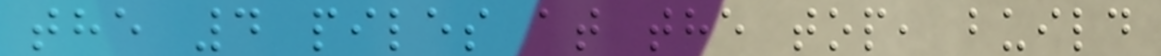the 4 piles at the top, build
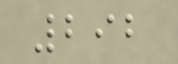292
